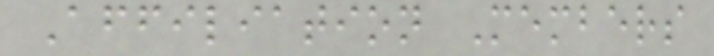Affiliation Members
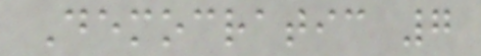Democratic 7
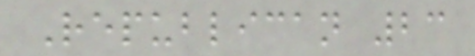Republican 23
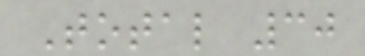Total 30
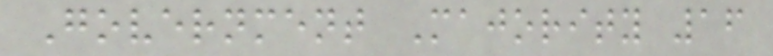Government Majority 16
